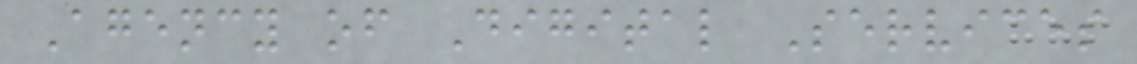Agency of Digital Services
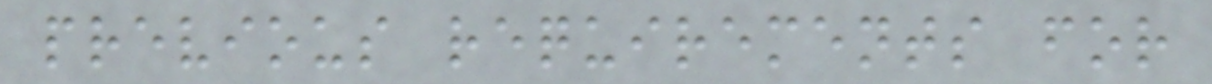previous requirements for
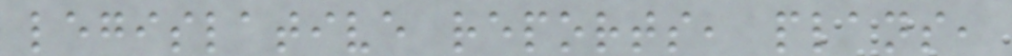legislative reports, plans,
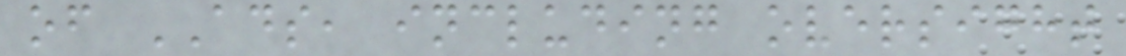of ADS, including oversight
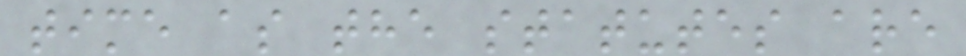time as the statutes are
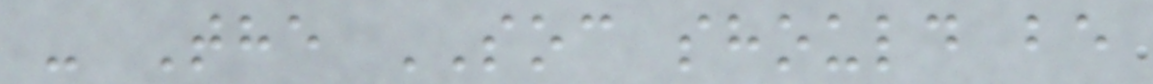- The SOC should be
